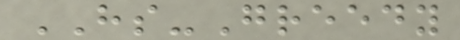HS-Greedy
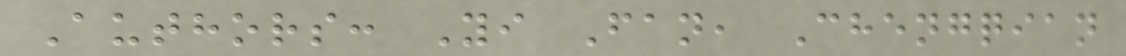Authors: Yi Fan, Chengqian
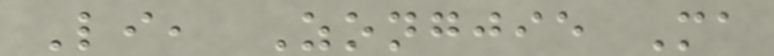Li, Zongjie Ma
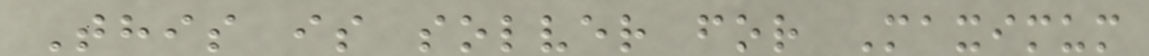This is solver for Maximum
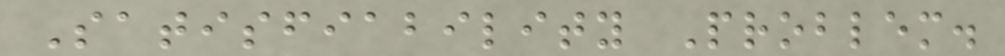Satisfiability Problem.
